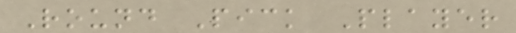Round Pick Player
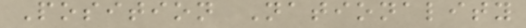Position Nationality
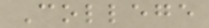College
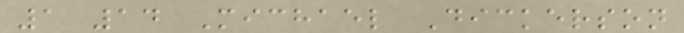1 14 Michael Dickerson
